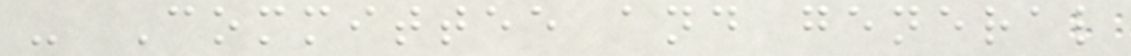- Committee and general
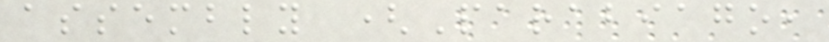assembly (Parabiago,
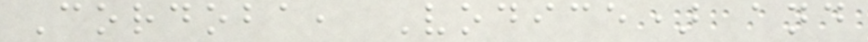Cordoba, Vodice) and
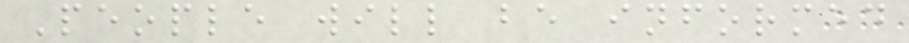People will be informed
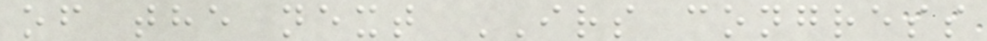of the next IRS congress
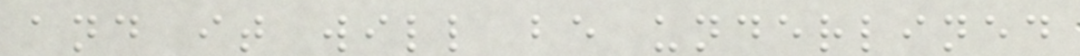and it will be underlined
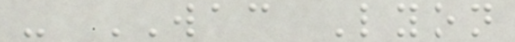- WAC Lyon
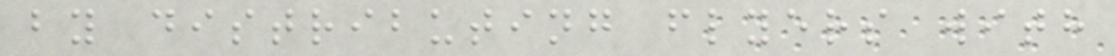by distributing flyers with
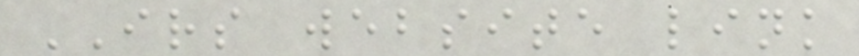IRS website link
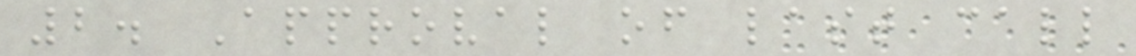2. Approval of last call
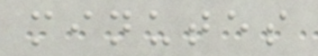minutes
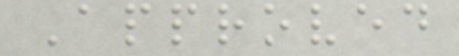Approved
